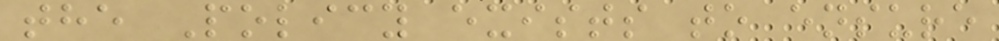the Policy exists to ensure
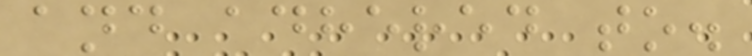and adhered to.
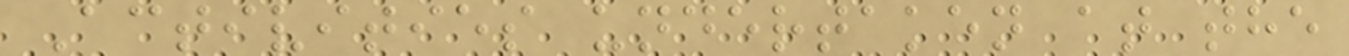Activities undertaken at the
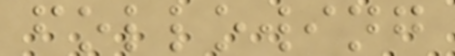following
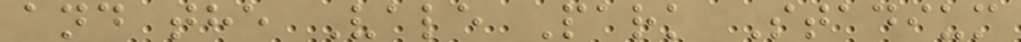and the Vale Park Stadium
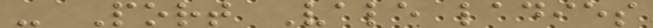- Port Vale ladies
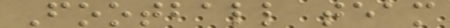Football team
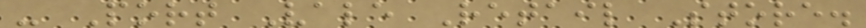- Port Vale Retail Store.
